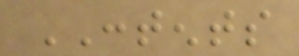CONTENTS
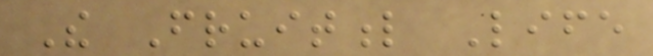The Fruitful Life
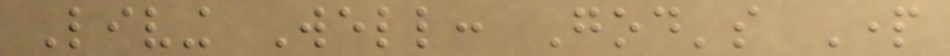Living Well: God's Part
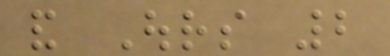and Ours 2
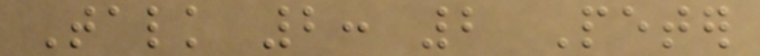Talk 2: 2 Peter
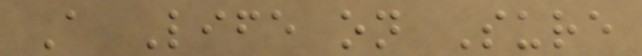A Life on Sure
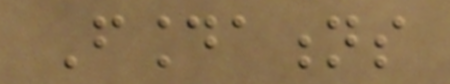Foundations
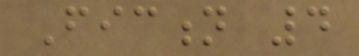Fiction 4
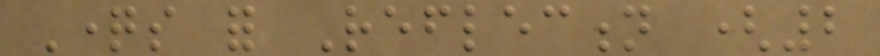Questions for Reflection (2
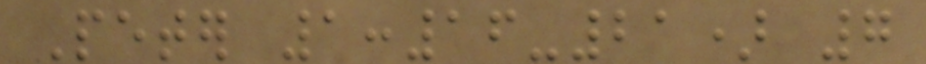Peter 1:16-21) 7
